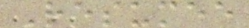Resumee
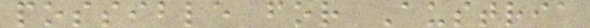possible for Austria
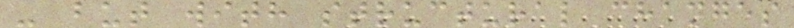- but with structural changes
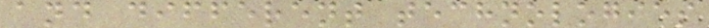and different technologies
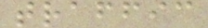traffic
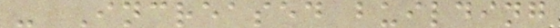- Increased building
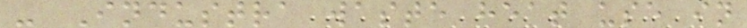- Industra waste heat use in
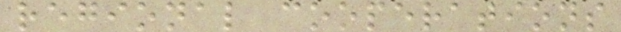regional cooperations
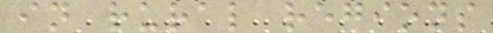in rural regions
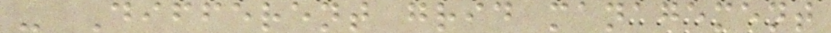- Different grid management
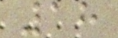18
